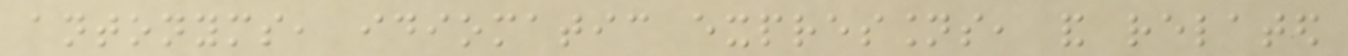antonyms, idiomatic expressions, and related
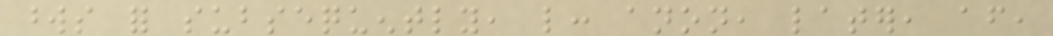words for subsequently, like: anon, later, after,
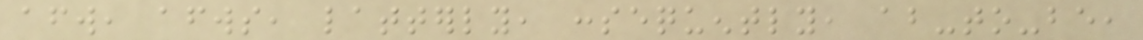afterward, afterwards, latterly, consequently, about-to-be,
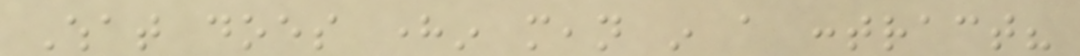What does herein mean in a contract?
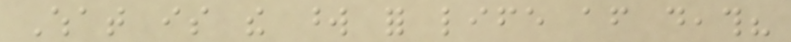What is the word for life after death?
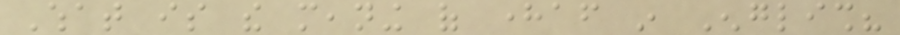What is the meaning of hereafter in English?
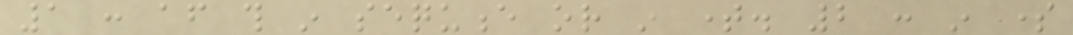1 : after this in sequence or in time. 2 : in some
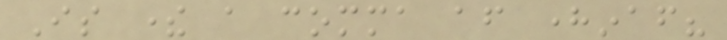Is there a comma after hereinafter?
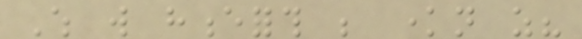Which will henceforth be known as?
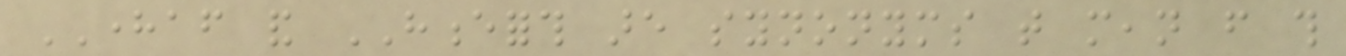HEREAFTER and HENCEFORTH are synonyms that mean from this
